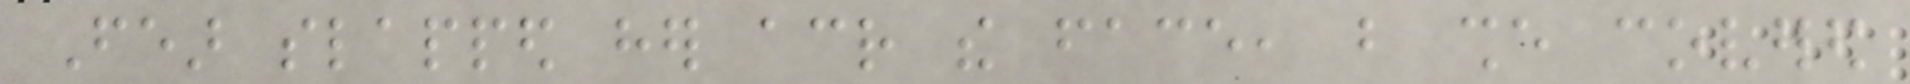Fear slapped her across the face, but she covered
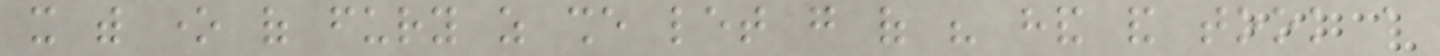it with one of fury as she let go of his hand and took a
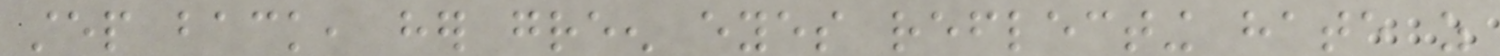step back, her green eyes reflecting hate as
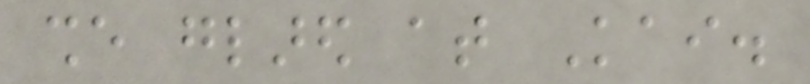she glared at Kai.
